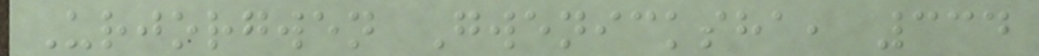Urjorgwen Gwenicksha, 334
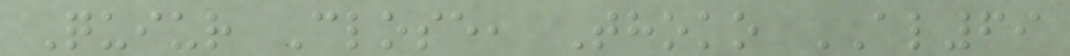Quiur Close, Thoko AL69
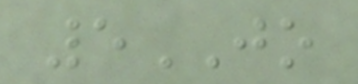5JO
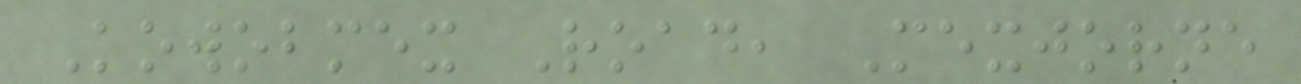Kowobmex Road, Mexjorne
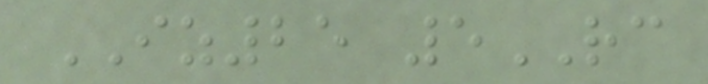IZ25 5RC
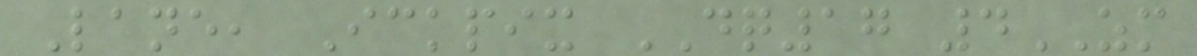Lane, Ickpix DQ17 4ZM
